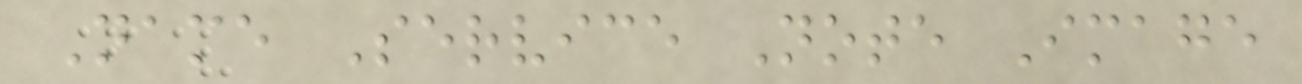Name Service Note Image
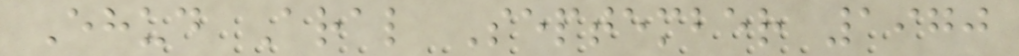Ehud Aral September 1970
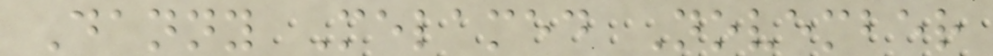Danny Melamed November
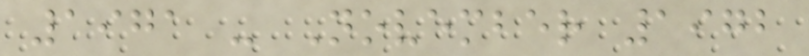1971 - November 1972
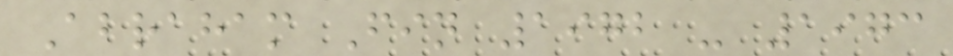Abraham Fin 1972 - 1973
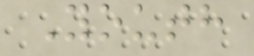Youth
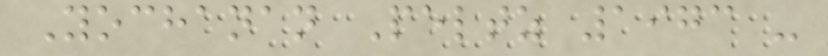Yochanan Peltz 1973 -
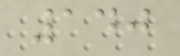140
